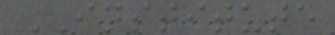INSTITUTE
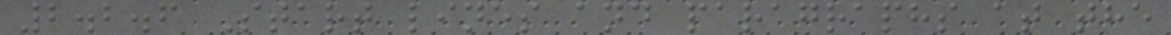2.2.6 Start lines and paragraphs at the
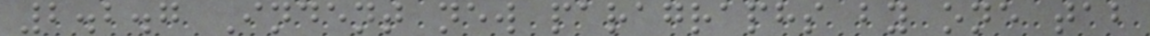2.2.7 Indent new paragraphs by one tab
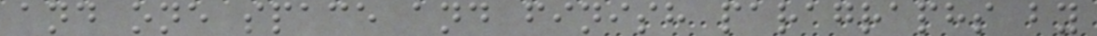and one space and finish paragraphs by
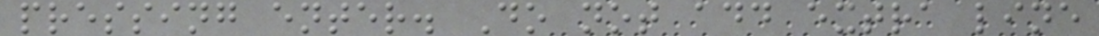pressing enter. Do not add extra line
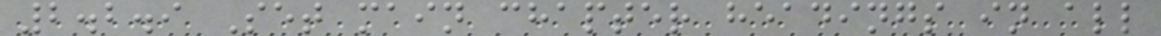2.2.9 Set main chapter headings in all
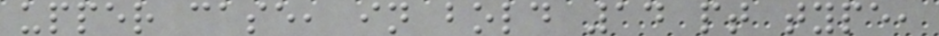upper case, in bold 14 pt type,
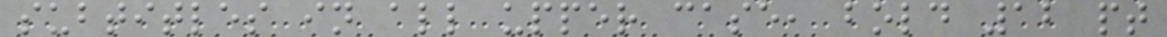subtitles in all upper case, bold 12 pt
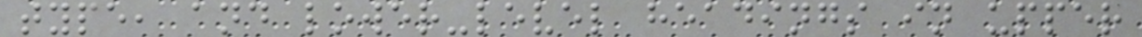type, and lower-level headings in upper
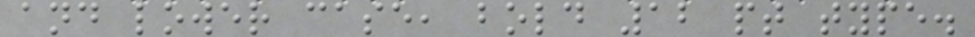and lower case, bold 12 pt type.
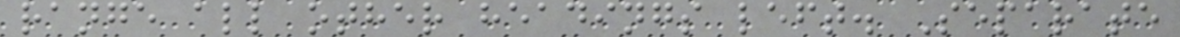range all other headings left. Separate
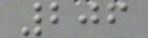206
